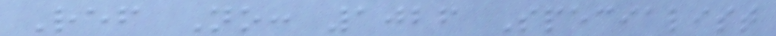Ref No: 1026 Specialist
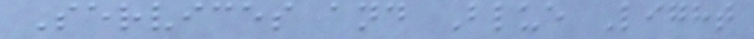Services and Blue Light
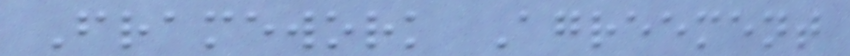Framework Agreement
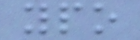ypo
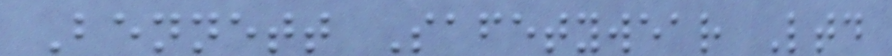Bennett Safetywear Ltd
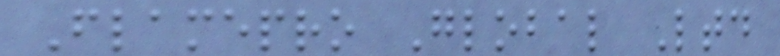Flamepro Global Ltd
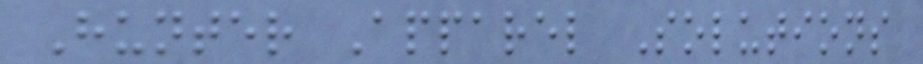Hunter Apparel Solutions
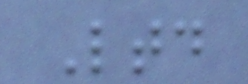Ltd
